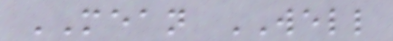MEAN WELL
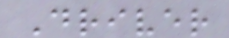Driver
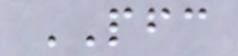PFC
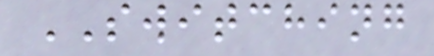SWITCHING
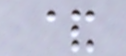&
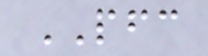PFC
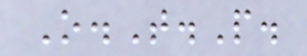O.T.P.
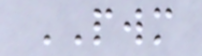PWM
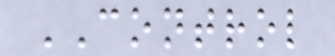CONTROL
